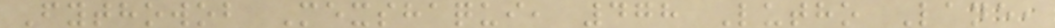Fythowob Mexshaqui, 478 Lutho Lane,
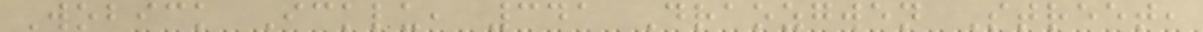Wobick Icklu, 341 Draozgwen Street,
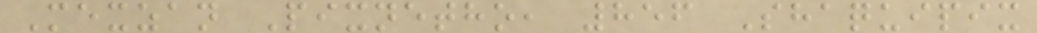Mexzan Pixnetho, 856 Shaquipix
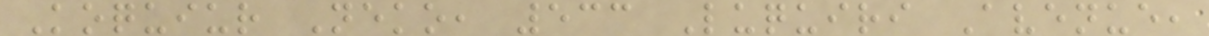Koquiur Neko, 533 Luquiri Avenue,
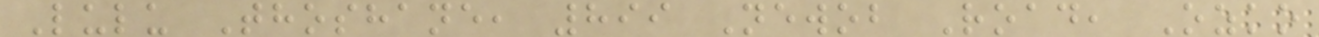Lulu Thoshane, 899 Newob Road, Ozko
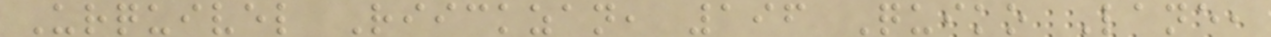Urquivel Riickzan, 196 Quiko Lane,
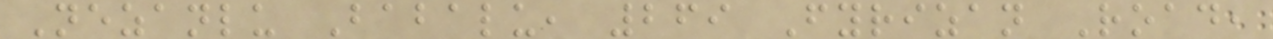Nezanlu Babalu, 269 Fyrizan Road,
